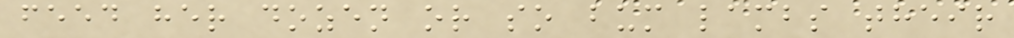feed her dozen or so bum lambs their
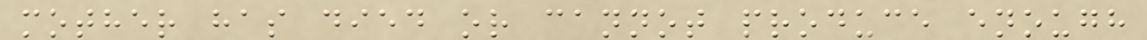mother has died or cannot produce enough
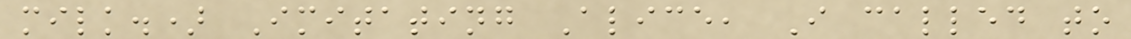milk.) Imitating Alice, I called to
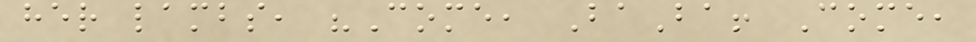her lambs, "Come, BaBa! Come,
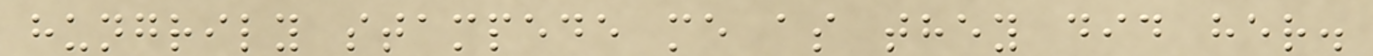hungrily stampede me as they did her.
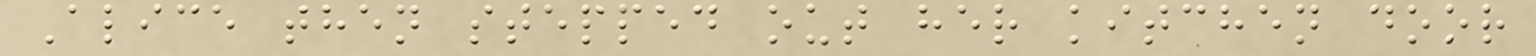Alice then stepped out her kitchen door
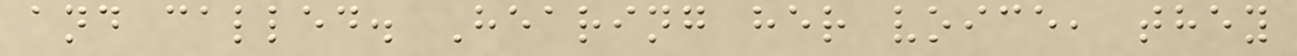and called. Hearing her voice, they
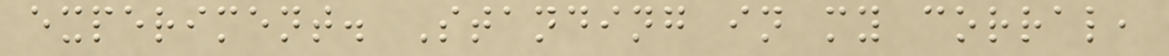experiment. Standing in my corral,
